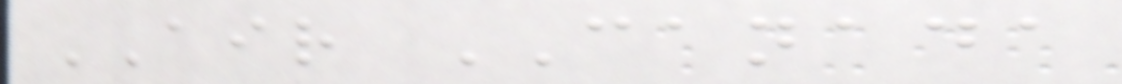AIR CANADA
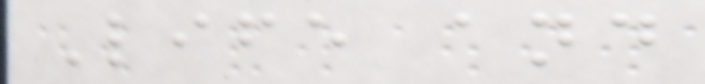Life and
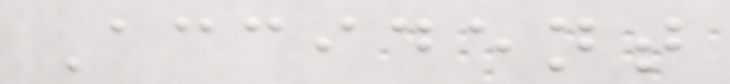Accident
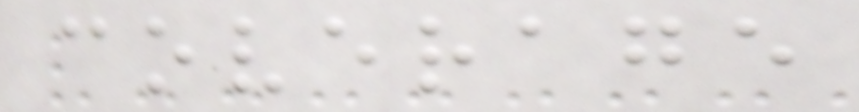coverage
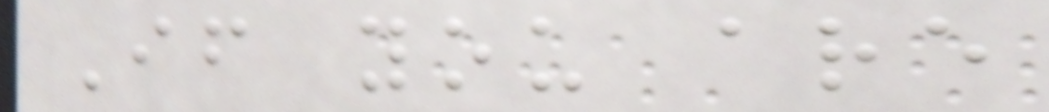If you are
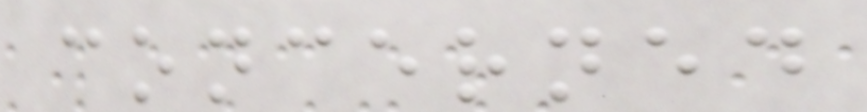concerned
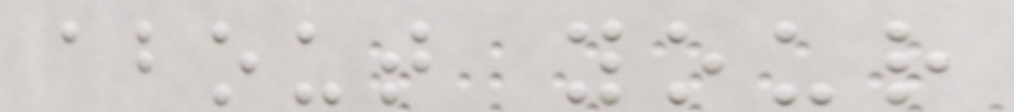about your
